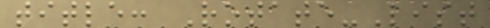title: Rotate-List
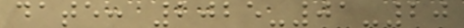date: 2025-01-20
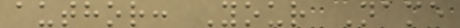author: Your Name
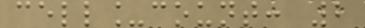cell_count: 2
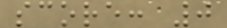score: 0
